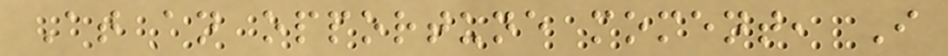At an opportune moment, I
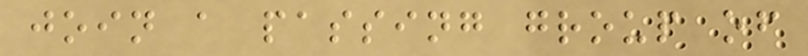join a passing group of
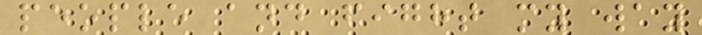people and fight my way
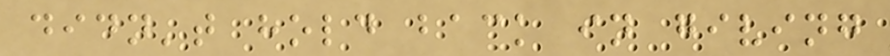didn't hold back in giving
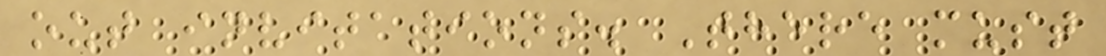out invitations. There must
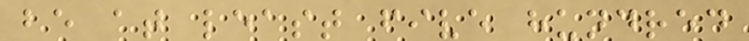be at least five hundred
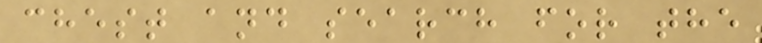chest and search for the
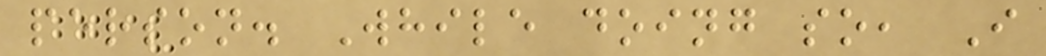person. While doing so, I
